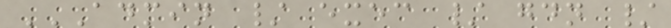ADMIN / EXEC / GDN /
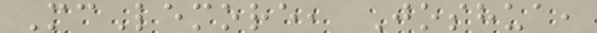McLemore, Joshua,
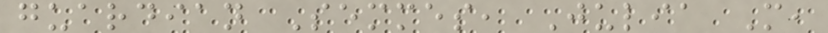guardian Semmes, Julia M,
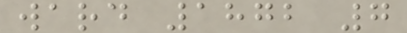ward 1872 7
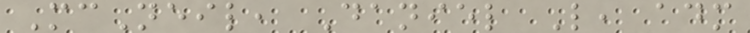McNeil, Daniel L, adm
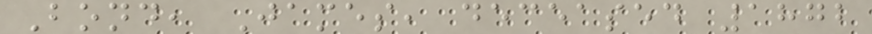Bond, James, deceased 1872
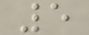5
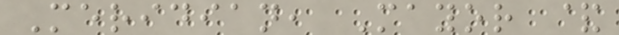Meridian, Mayor &
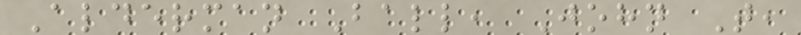Alderman Ball, John T,
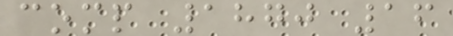comp 1870 16
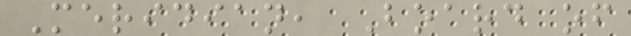Meridian, Board of
